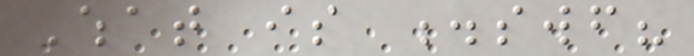What is .swf?
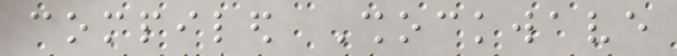compiled Shockwave
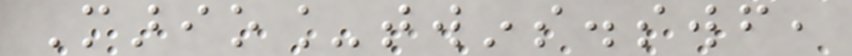Mario_twins.swf,
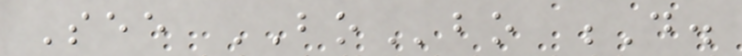See BObo D.
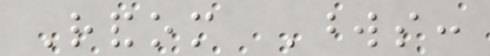Random Words:
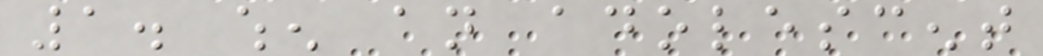1. when an adolescent
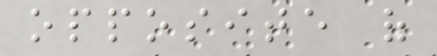opposite of
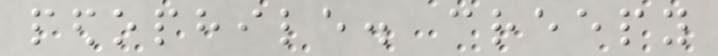pedophile. creepy
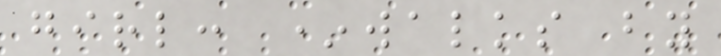girl: *walks by
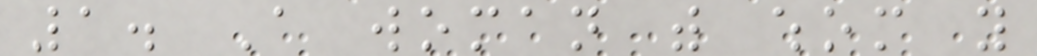1. A woman with whom you
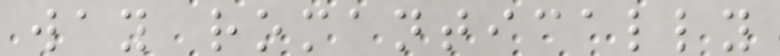way romantically
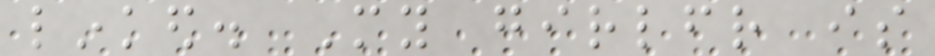linked. My girlfriend is
